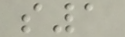s1
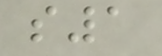s1
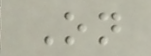On
